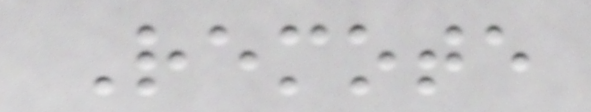Remote
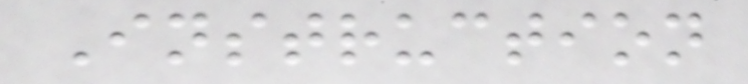Instruction
